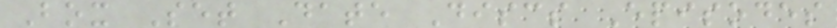Box Set Date Discs Episodes
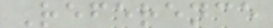Reference
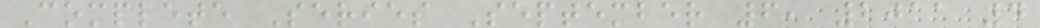Complete Series September 6, 2011 4
